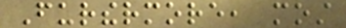Furthermore, most
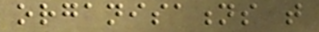organisations that
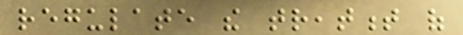regulate the treatment of
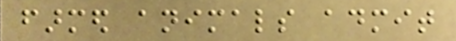farmed animals admit
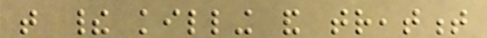that their killing and treatment
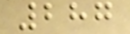287
